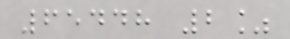65448 2%
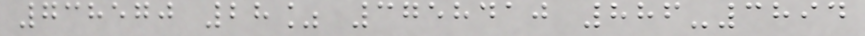738570 28% 3758410 886-3894
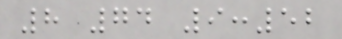8 74 9:52
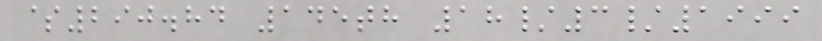$290.84 145th 18/3/1999
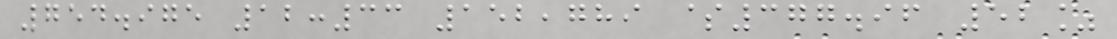754.975 12:33 152,789 $377.96 52%
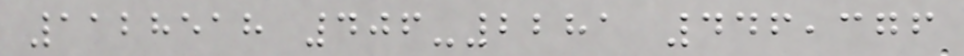1128518 406-2281 446,376
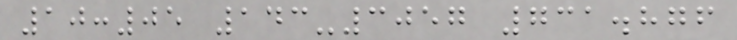10:05 143-3057 731.876
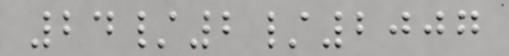24/2/2007
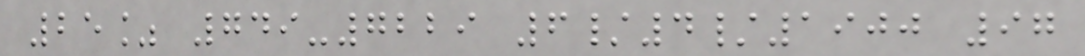25% 749-7229 6/4/1900 97
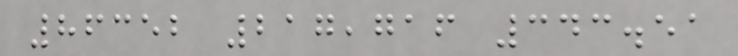86352 217,716 343.51
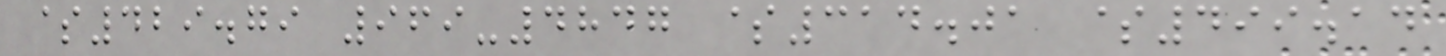$429.79 969-4847 $314.01 $499.14
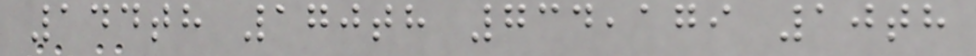144th 170th 734,179 10th
